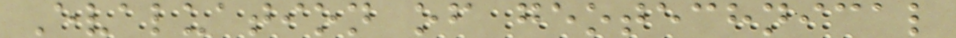Evaluation of geotechnical
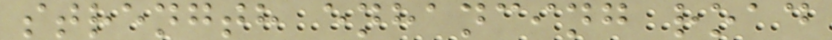strength enhancing road
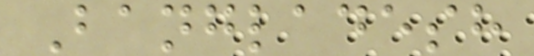Bangladesh
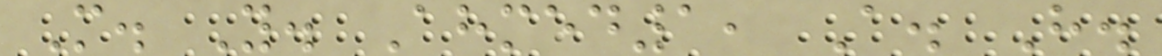M. Y. Ahmed1, A. H.
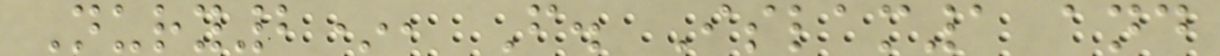Nury2*, F. Islam1 and
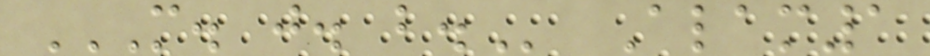M. J. B. Alam1
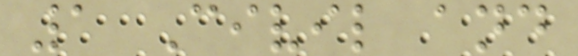1 Civil and
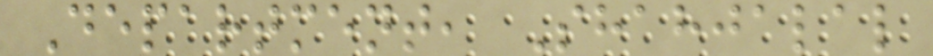Department, Shahjalal
